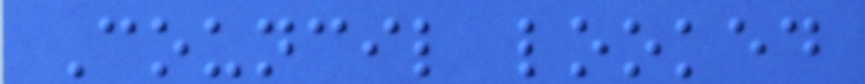Council looked
